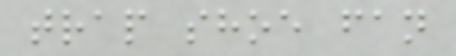trap shoe fan
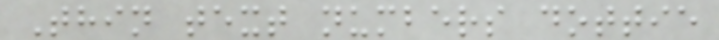Thin text numbers dottie
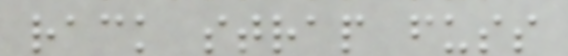rack strap fuss
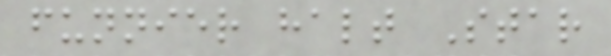funnier halt Star
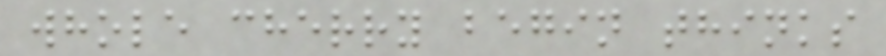whole cherry begin thinks
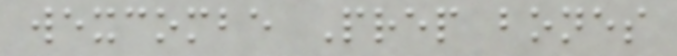wexcombe Prep bones
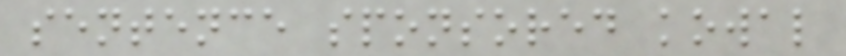sentence sponsored kowal
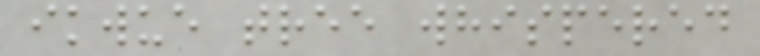ikwue tree whispered
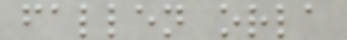fallen orla
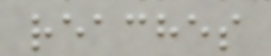reaches
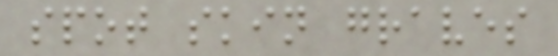spot skin graves
